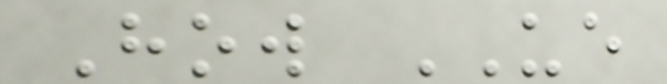How UE
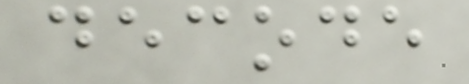decode
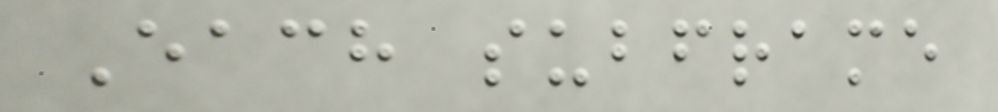Each subframe
